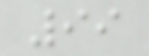99
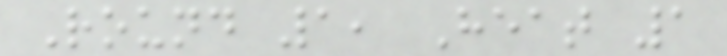Round 1, Heat 1
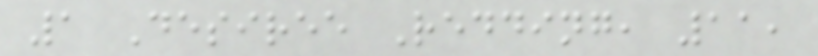1 Desiree Redding, 11,
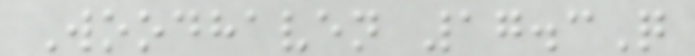Woodhaven 17.3Q
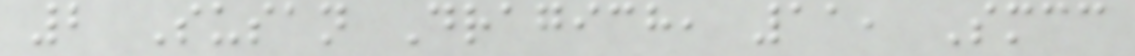2 Susan Dragich, 11, Smcc
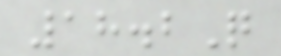18.2Q
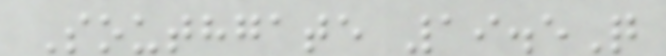Southgate 19.5Q
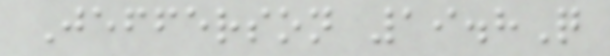Jefferson 19.8Q
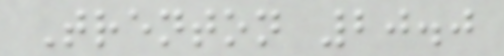Trenton 20.0
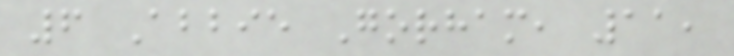6 Abbie Gorham, 11,
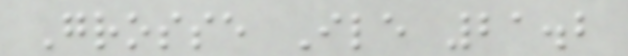Grosse Ile 21.2
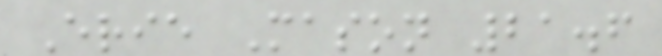Erie Mason 21.6
